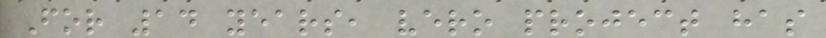For 14 years, vero project has
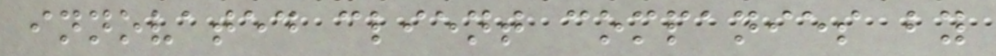innovated client companies by
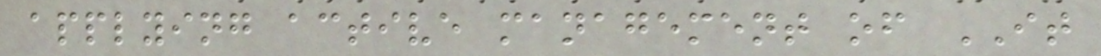applying active management of IT
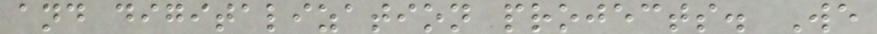and digitalization projects. We
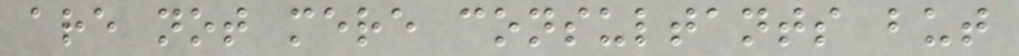are not mere consultants but
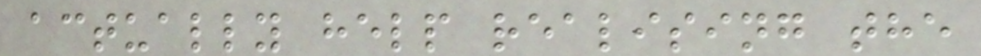actually help realising the
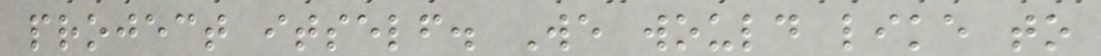project itself. We would like to
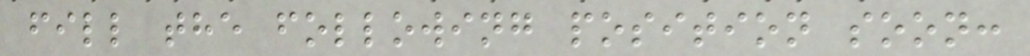fill the following position soon:
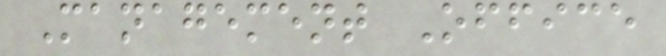Management Office
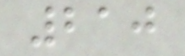210
